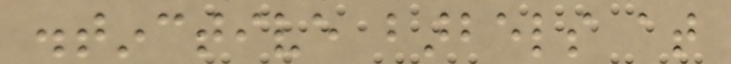distinctive barbels at
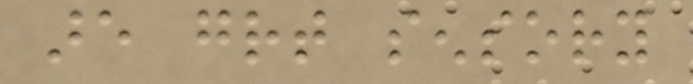are great sensory
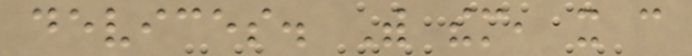devices. With them, it can
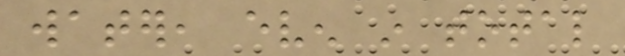water, even in total
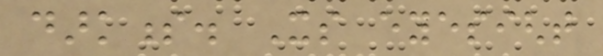darkness. Its eyesight
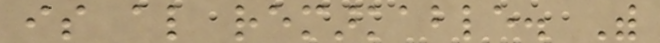is also remarkable. With
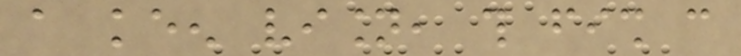a keen vision, this fish can
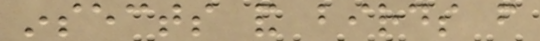insects and birds from
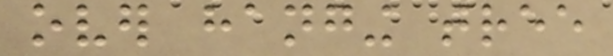over hanging tree
